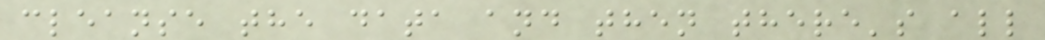cleanse the data and then there's all
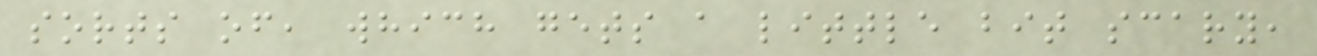sorts of, which gets a little bit scary,
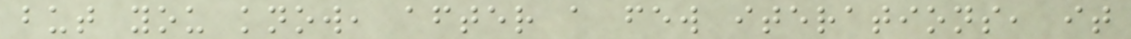but you know, after a few iterations, it
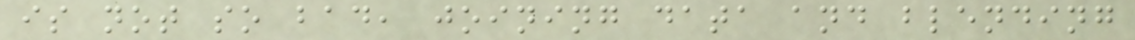is not so bad, joining data and blending
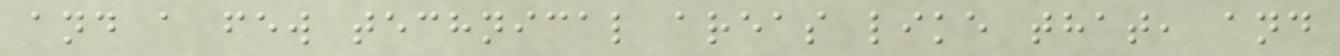and a few technical areas like that, and
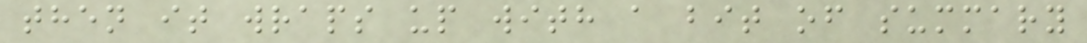then it wraps up with a bit of summary
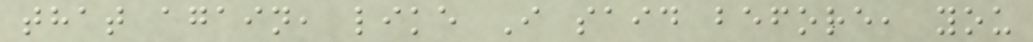that again, like I said before, you
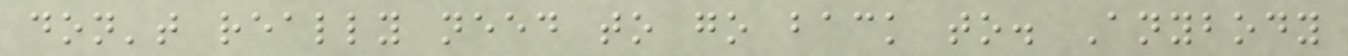don't really need to go back to. Anybody
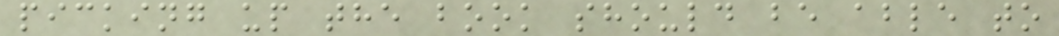picking up the book should be able to
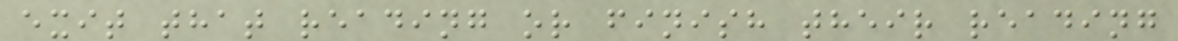exit that reading or finish their reading
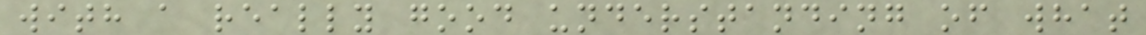with a really good understanding of what
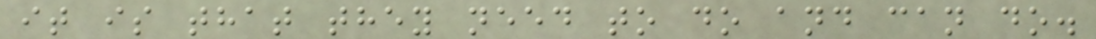it is that they need to do and can do.
